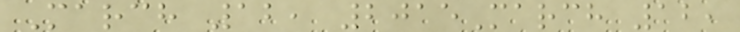March 12, 2015March 12,
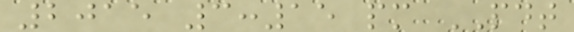2015 3:15 pm PDT
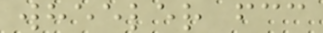wheeler fcc
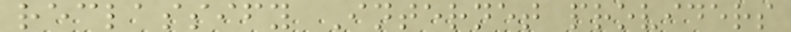reclassify Internet providers
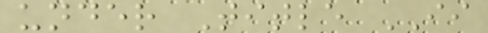under Title II
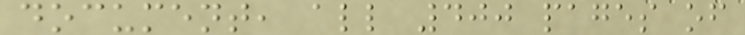document, all 400 pages of
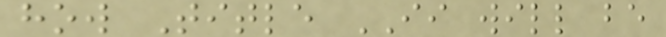how Title II will be
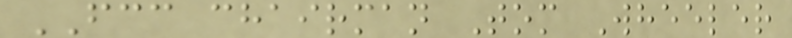FCC chairman Tom Wheeler
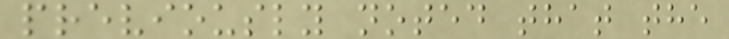previously noted that the
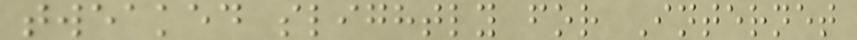tweaked slightly for Internet
